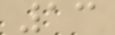13
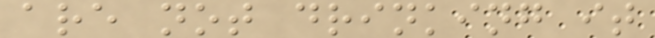are not drinking it
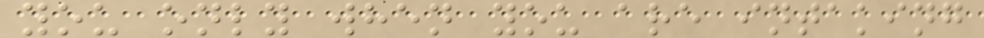you only when you are intaking
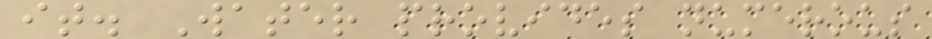it. Water provides numerous
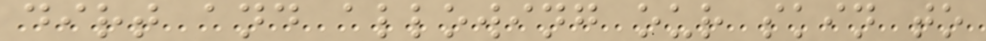dirt and allowing our skin to
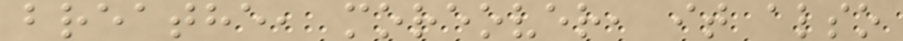breathe, moreover, it also
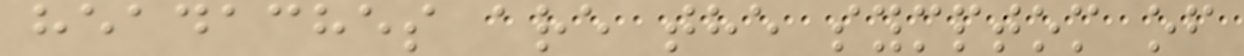headaches are the symptom of
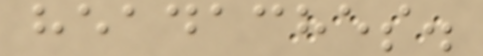headaches.
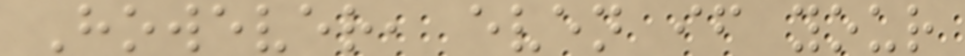However, even if your
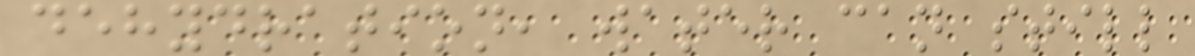dehydration, water can still
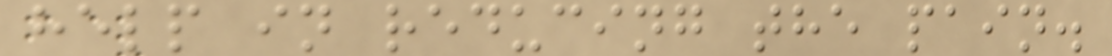help in reducing the pain.
